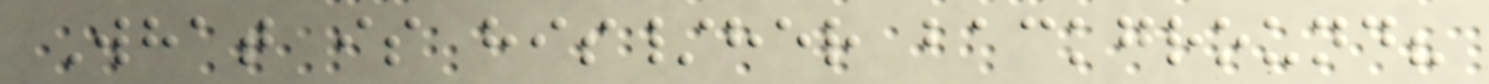What is his/her background?
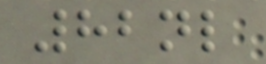82nl
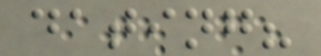dating?
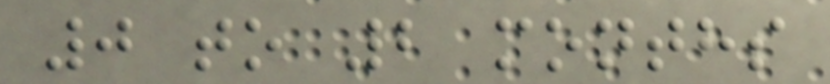0 to 2 months
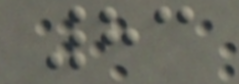83
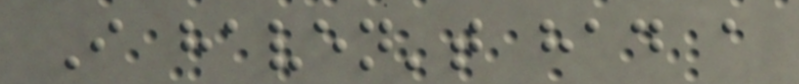I haven't had a
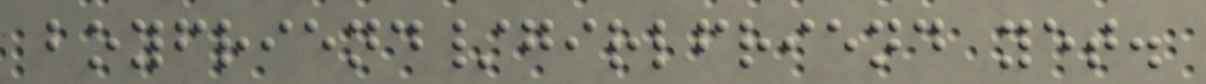boyfriend/girlfriend yet.
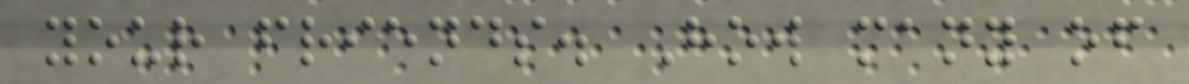your friends. How many of
